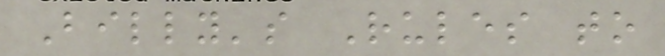Billy's Rules to
